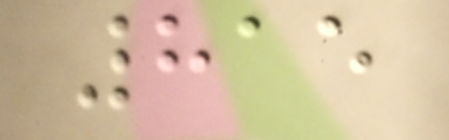815
